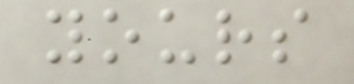yours
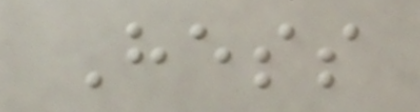Hess
